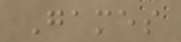Games
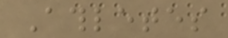Athletes
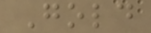Gold
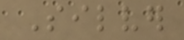Silver
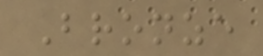Bronze
